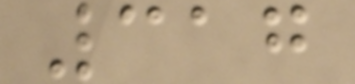317
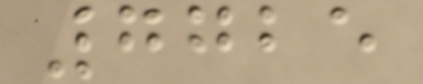7725
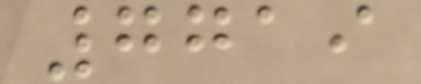7719
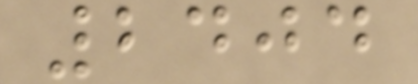2404
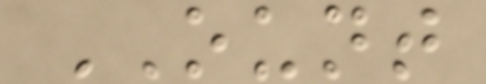OUNT
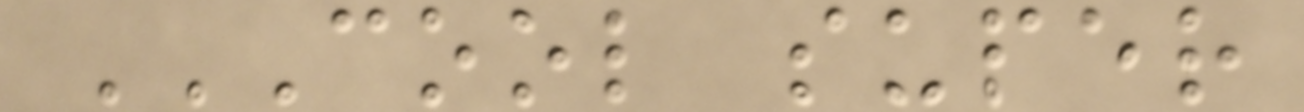COOL SUPER
